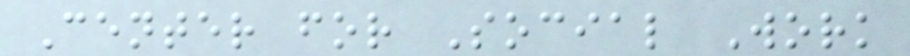Center for Social Work
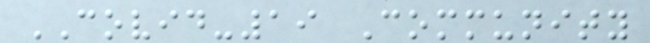COVID-19 Community
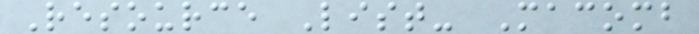Resource List- Macomb
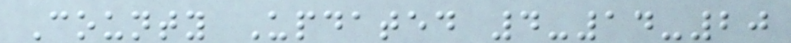County Updated 4-14-20
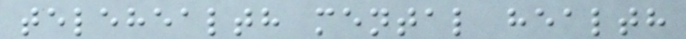telehealth mental health
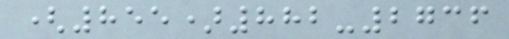(855)882-2736
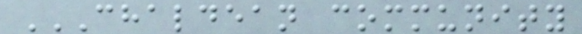CHALDEAN COMMUNITY
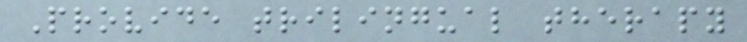Provide trilingual therapy
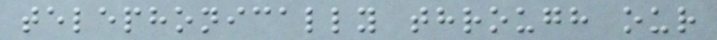telephonically through our
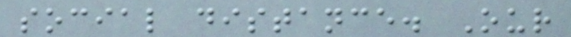social distance. Our
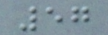57
